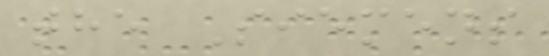the Siemens
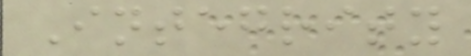Integrity
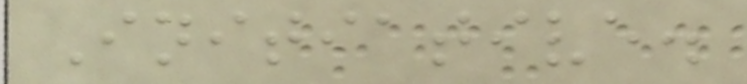Initiative.
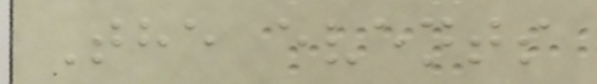The events
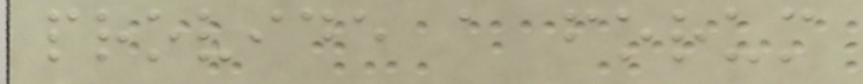provide a forum
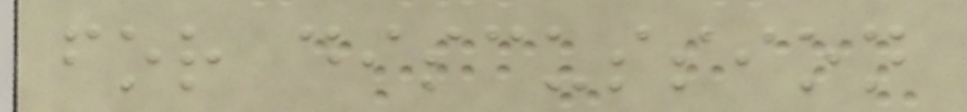for discussion
